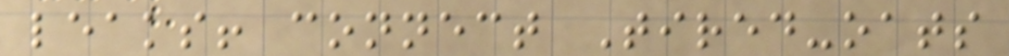leaks! connect Tired-oats
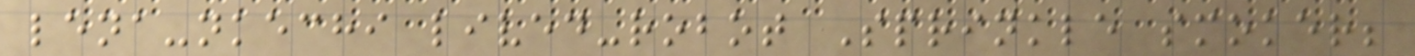lena-nkechi lived-robot Sprinkle smoker;
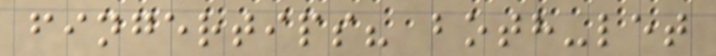fingertips? both-let
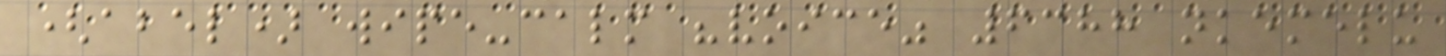(abel) wipe-calm "voice" 6388 nkemelu
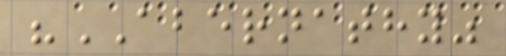"ABERNATHY"
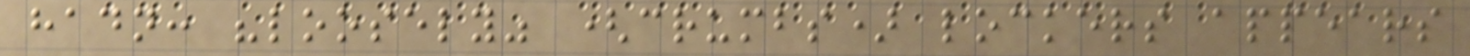hadn: "loosely" (crumbs) lockers appears
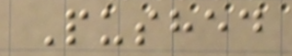Pushed
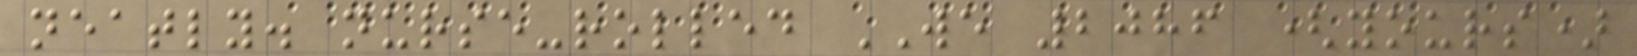neatly. nurse-rolled WE 2086 (yours)
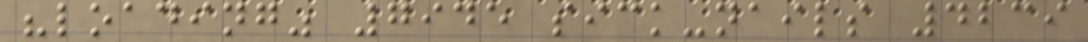"loading" 7945 sick-nails 4239
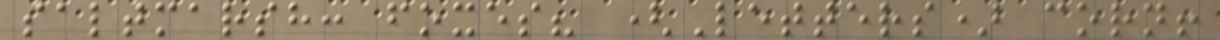saltmarsh: foxes? (Letters) corn!
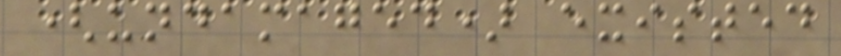(undamaged) existed
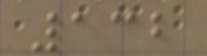132
